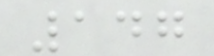147
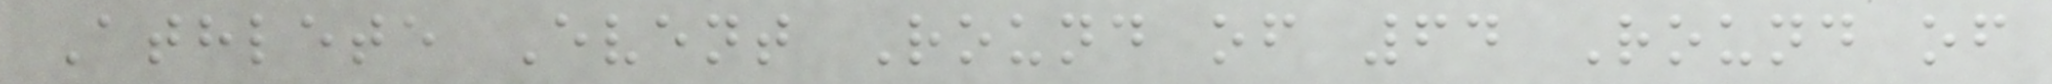Athlete Event Round of 64 Round of
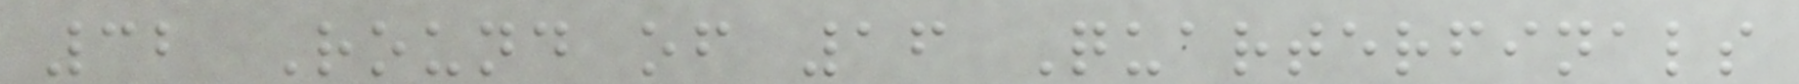32 Round of 16 Quarterfinals
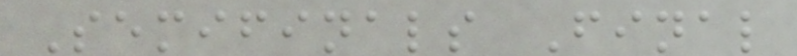Semifinals Final
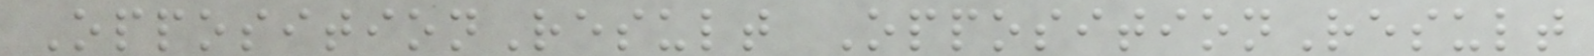OppositionResult OppositionResult
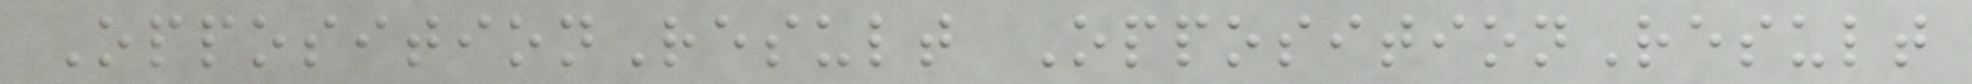OppositionResult OppositionResult
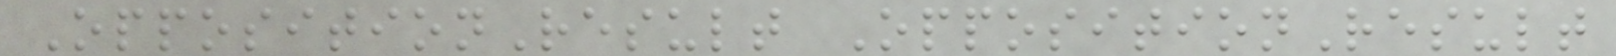OppositionResult OppositionResult
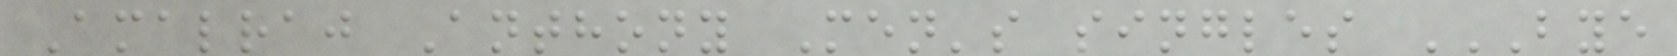Amalraj Anthony Men's singles BYE
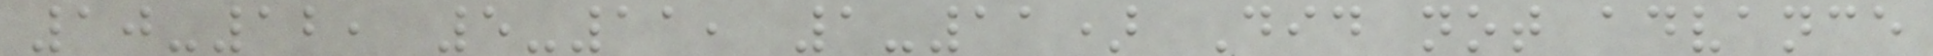10-12, 5-11, 1-11) Did not advance
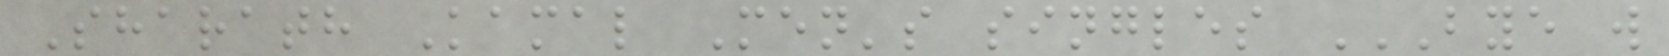Sharath Kamal Men's singles BYE W
